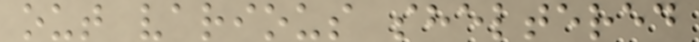out various sheltered
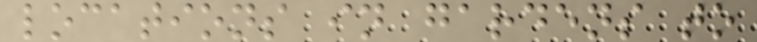locations in gardens to
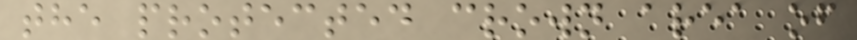the protected crown area of
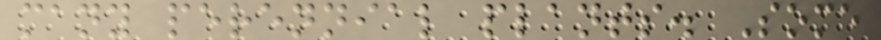many perennial plants. Some
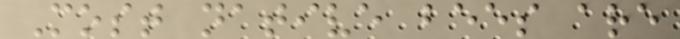Most native bees are
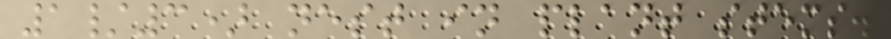1/3) nest in plant stems.
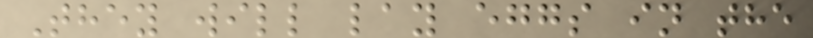They will lay eggs in the
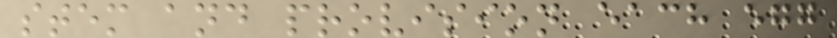stem and provision each egg
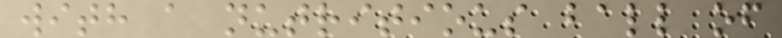with a nutritious ball of
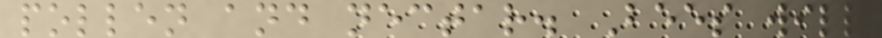pollen and nectar. Bees will
